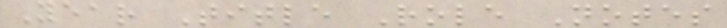Year Title Role Notes
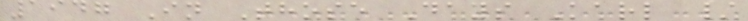1947 In Those Days Karl /
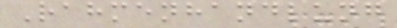Rahmenhandlung
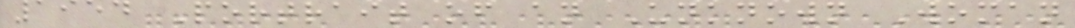1954 Portrait of an Unknown Woman
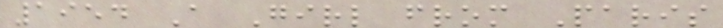1954 A Girl from Paris
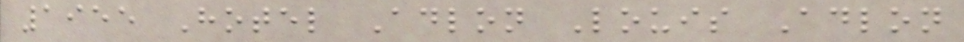1955 Hotel Adlon Louis Adlon
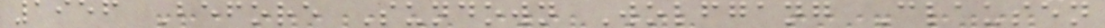1956 Before Sundown Wolfgang Clausen
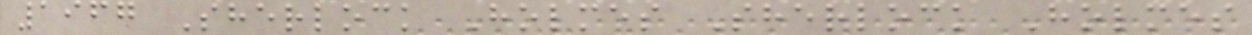1967 Sherlock Holmes Sherlock Holmes
